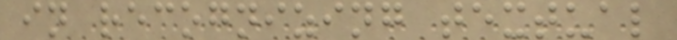in recognizing textual
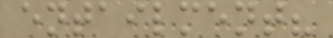entailment?
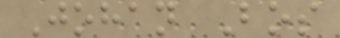Johan Bos
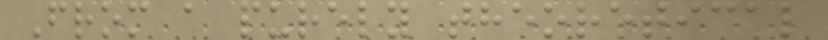From a purely theoretical
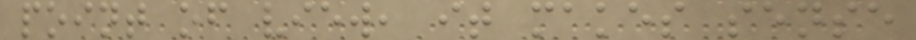point of view, it makes sense
